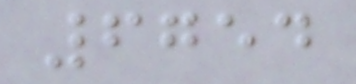6754
